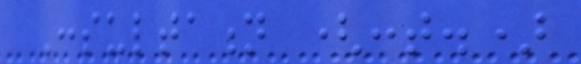Consultation (cont.)
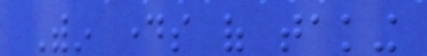Within days of taking
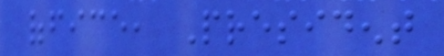office, President
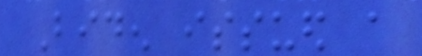Biden issued a
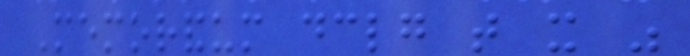Memorandum declaring that it was
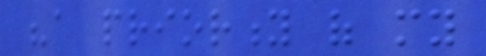"a priority of my
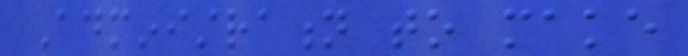Administration to make
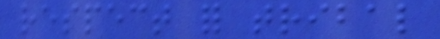respect for tribal
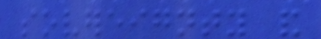sovereignty and
